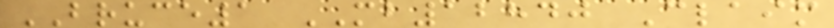BRUCE1 MB12840 Claim
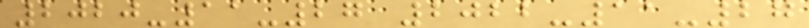2020-11-27 2022-11-27
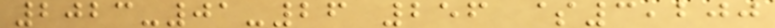2023-01-26 256 $3,200
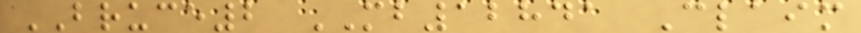BRUCE2 MB12841 Claim
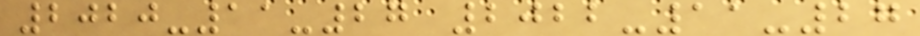2020-11-27 2022-11-27
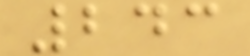243
